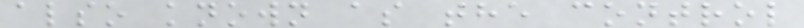also known as the control
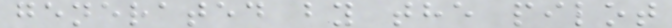generated by the pilot
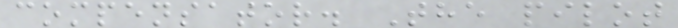compensator. The pilot
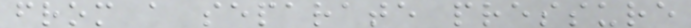from a separate pressure
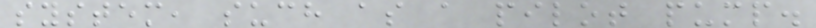system, such as a pilot pump.
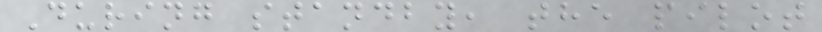During standby, the pilot
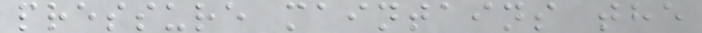pressure maintains the
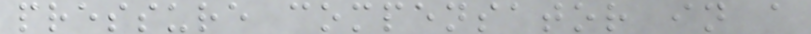pressure compensator in a
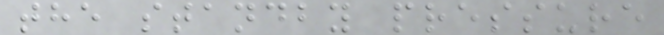the standby pressure
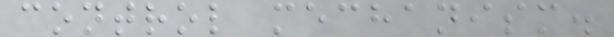control mechanism.
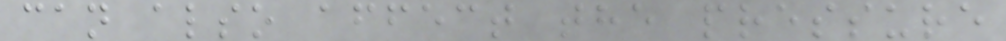can also affect the pressure
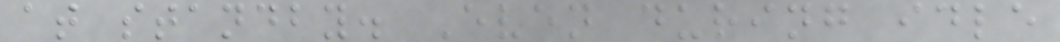at standby. Even during idle
